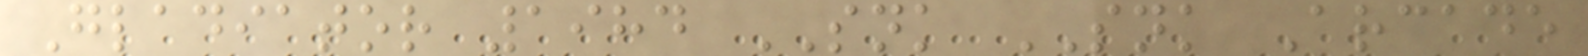Gladiator 1984 SNK SNK Arcade
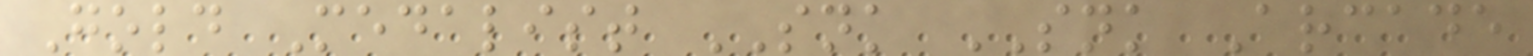Gold Medalist SNK SNK Arcade
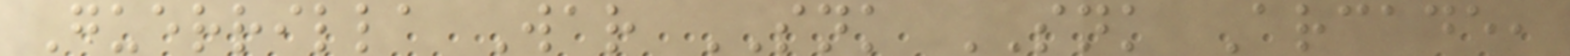Guerrilla War SNK SNK Arcade,
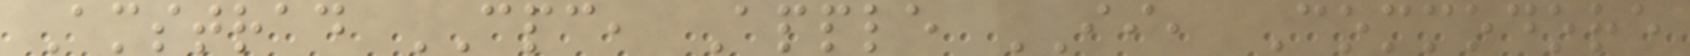Amstrad CPC, Apple II, Commodore
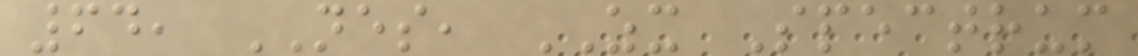64, NES, ZX Spectrum
